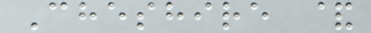Cheshire &
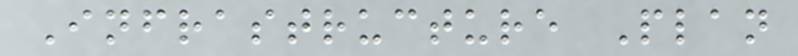Infrastructure Plan
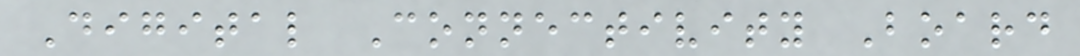Digital Connectivity Board
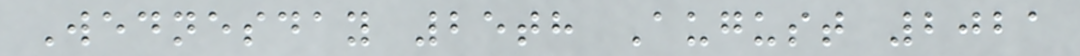Wednesday 25th August 2021
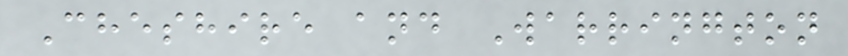Cheshire and Warrington
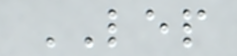LEP
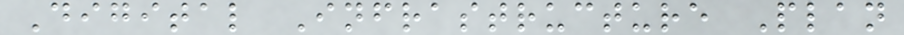Digital Infrastructure Plan
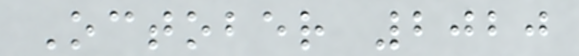October 2020
